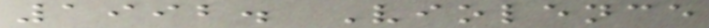1992. Violence
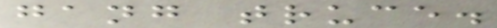gang truce.
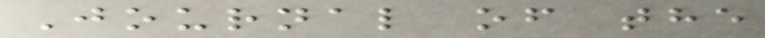Journal of the
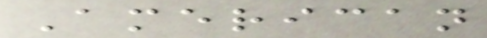American
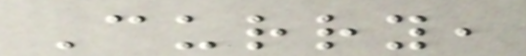Curry,
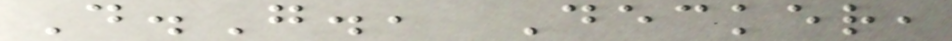D.G., Decker,
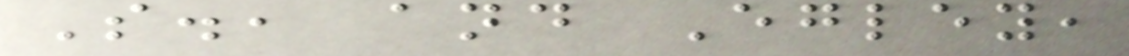S., and Egley,
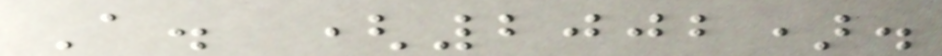A. (2002).
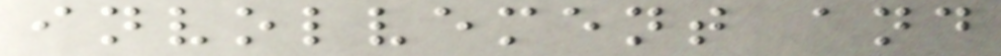involvement and
